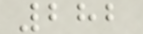282
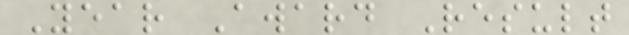Year Award Result
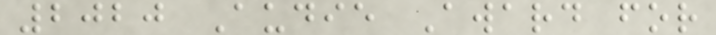2020 Audie Award for
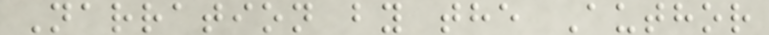Narration by the Author
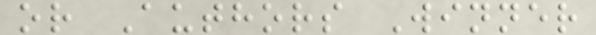or Authors Winner
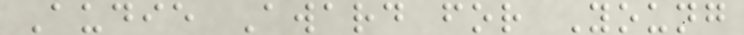Audie Award for Young
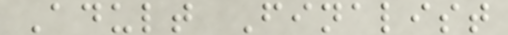Adult Finalist
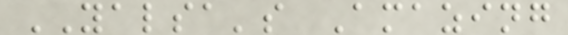YALSA's Amazing
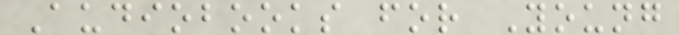Audiobooks for Young
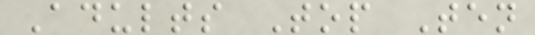Adults Top Ten
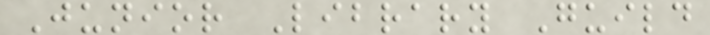Junior Library Guild
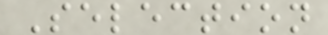Selection
